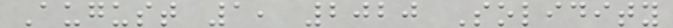August 1, 2020 Solidity
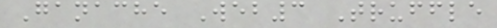Ganache Web3 Truffle
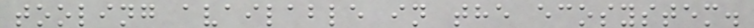tooling available in the ecosystem.
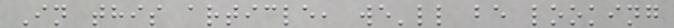In this article, we'll be looking
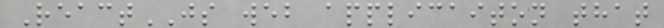ReactJS web applicaiton that
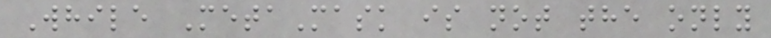While MetaMask is not the only
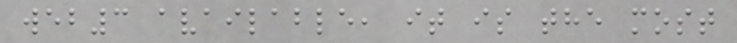web3 available, it is the most
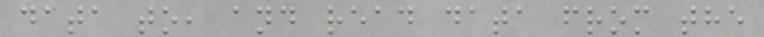data to, and read data from the
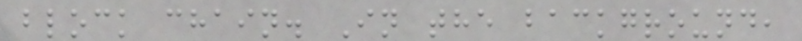block chain. In the background,
